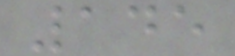145
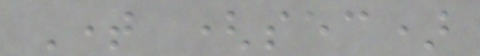Time (sec)
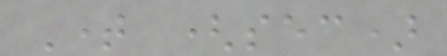Time (sec)
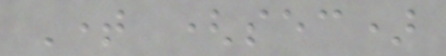Time (sec)
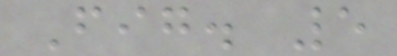Fig. 5
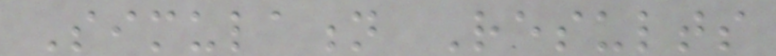Simulation Results
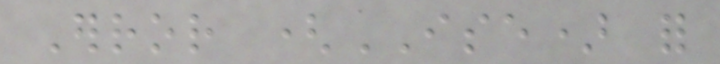Error (ISE) for
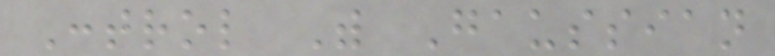Control With Gaussian
